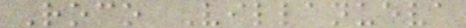Roco Villanueva
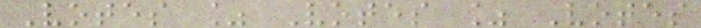Votes % Votes % Votes
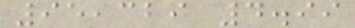95,329 4.99
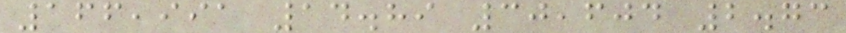166,991 14.89 30,604 2.73
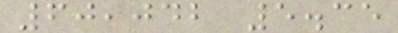60,042 5.35
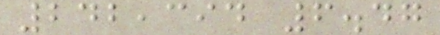242,394 6.47
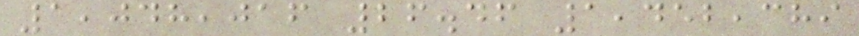1,048,016 26.46 1,452,389
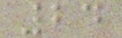24
